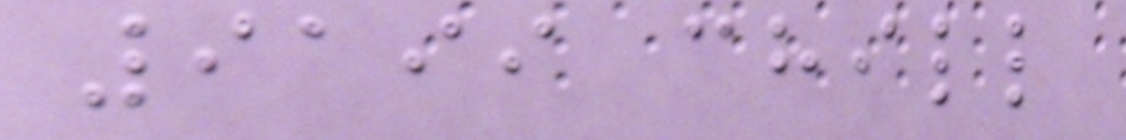9199 chill
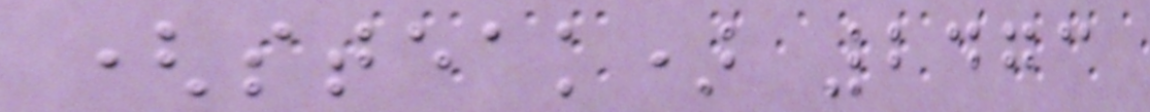(steak) 2473
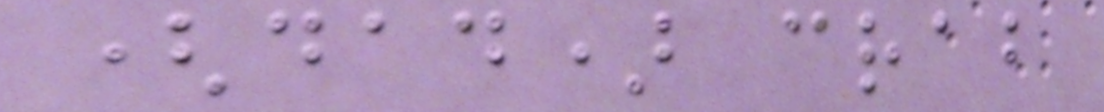(dad) crab
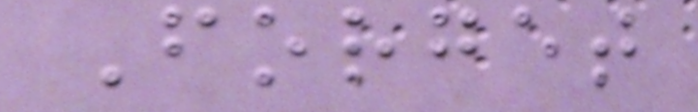Forget
